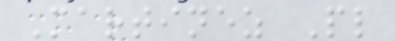Martinez Pl
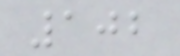102
